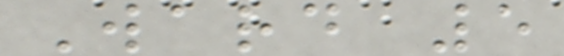Ward 5
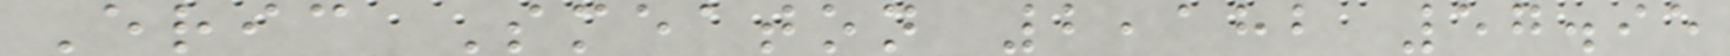Eric Smeaton 2,182 57.95
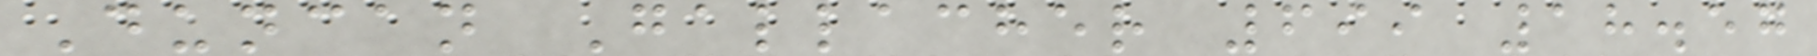Duncan Gallacher 699 18.57
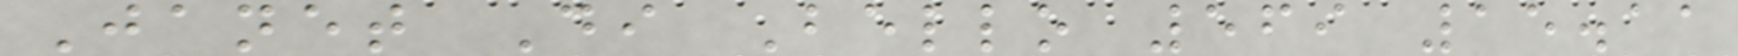Janet Di Bello 569 15.11
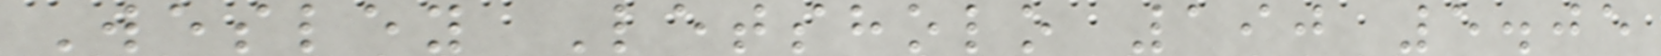Wesley Letsholo 190 5.05
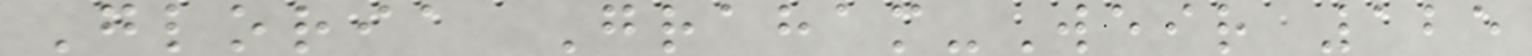Gloria Graham-Weir 125
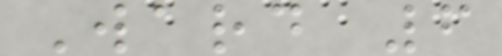Ward 6
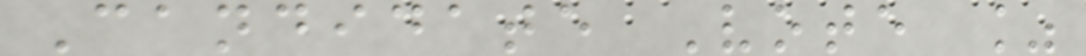Candidate Vote %
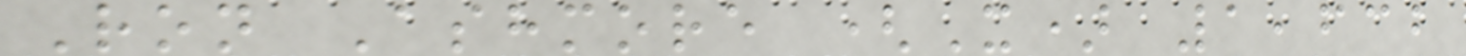Ron Ashmore (X) 1,632
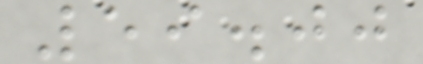59.00
